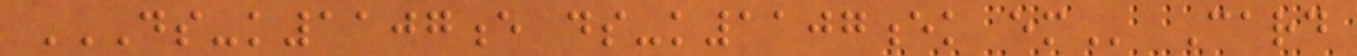DS-K1107E DS-K1107EK EM Card
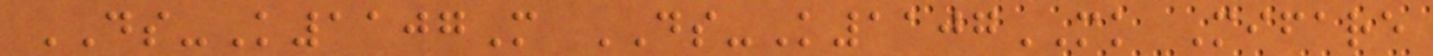DS-K1107M DS-K1107MK Mifare
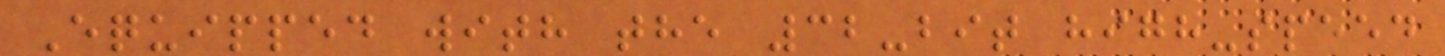Equipped with the 32-bit high-speed
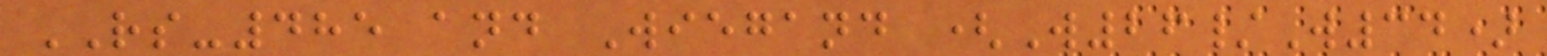RS-485 and Wiegand (W26/W34)
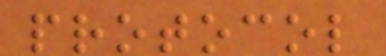protocol
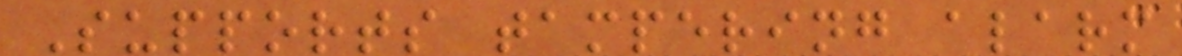Supports tampering alarm
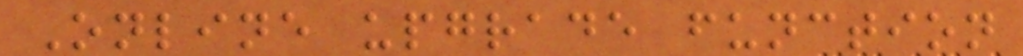Online upgrade function
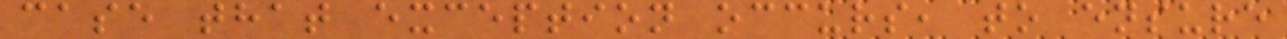case that exception occurs, to ensure
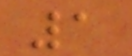1
